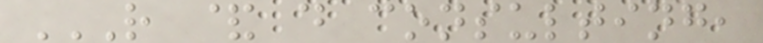R & D CONSULTING,
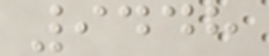9448
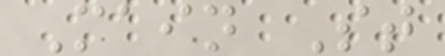Main St
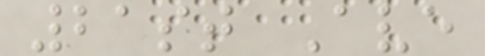21st Ave
